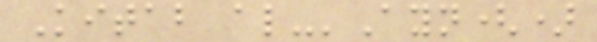Kitab al-'Ayn()
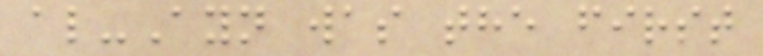al-Ayn was the first
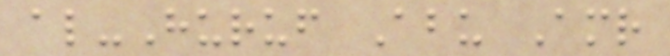al-Huruf Abu Amr
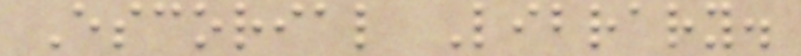Escorial Library.
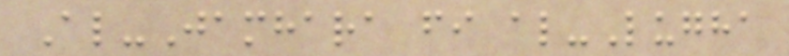Al-Jamhara fi al-Lugha
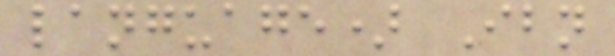language) Ibn
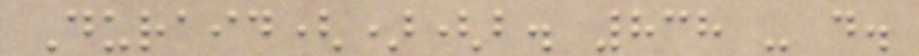Duraid()(b. 838 - d.
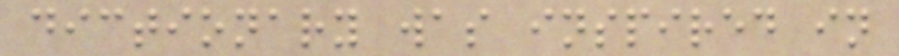dictionary was inspired in
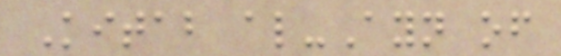Kitab al-Ayn of
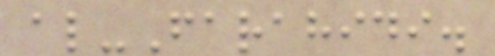al-Farahidi.
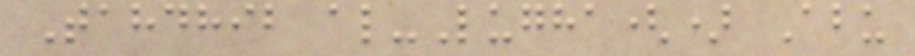Tahdhib al-Lugha() Abu
